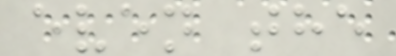even the
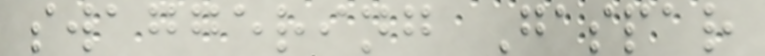swaggering Gaspar
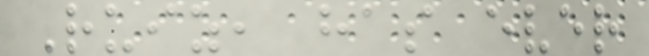Ruiz, has ever
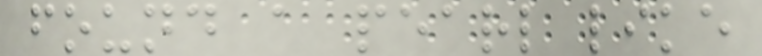found a pearl like
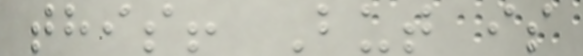this! But is
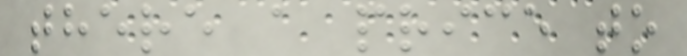there a price to
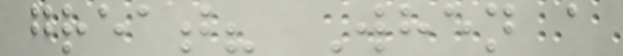great? When a
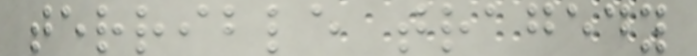terrible tragedy
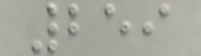259
